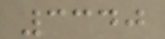3340
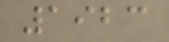1923
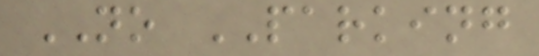NO PARKING
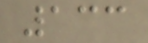133
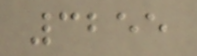3255
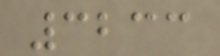3233
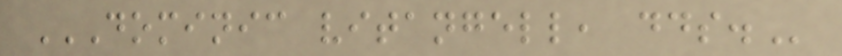DOMINIC VITANGELL, DDS.
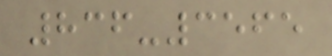836-3565
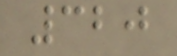320
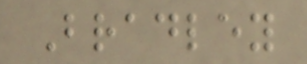Bradley
